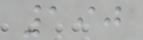190
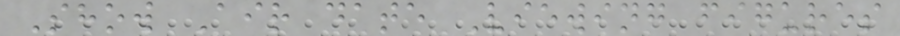Show Air date Viewing figures
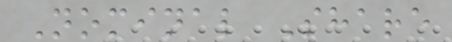Nominal Share
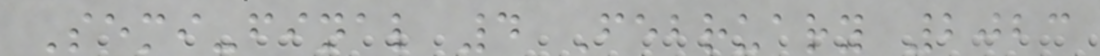Semi-final 4 February 2023
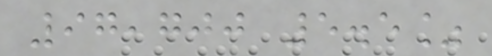97,700 5.5%
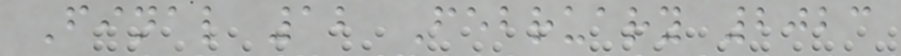Final 12 February 2023
